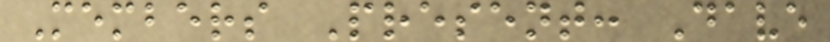Members Present: Dave
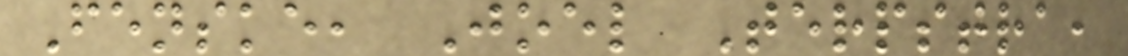Fenske, Joel Terpstra,
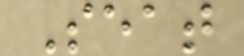Seat
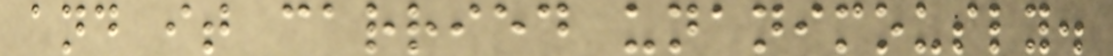and it carried unanimously.
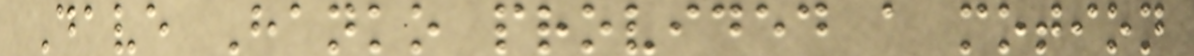Dave Hanko provided a motion
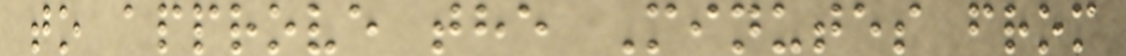to approve the Minutes from
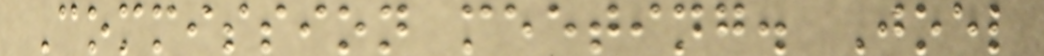Commission meeting. Joel
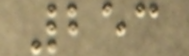253
